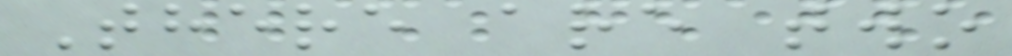There are two
